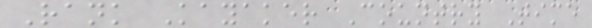Rank Kayaker Country Time
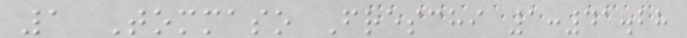1 Tommaso Freschi 1:41.28
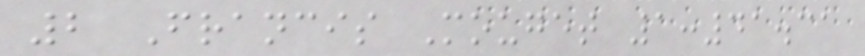2 Francis Mouget 1:41.31
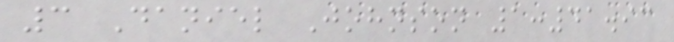3 Daniel Johnson 1:41.93
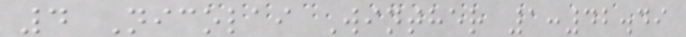4 Nicolai Winther 1:42.49
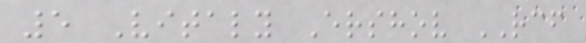5 Vitaly Ershov RCF
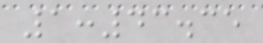1:43.35
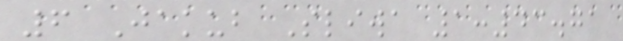6 Jakub Sliwa 1:43.71
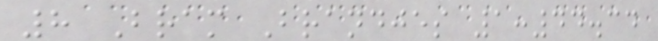8 Bram Brandjes 1:44.34
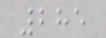285
